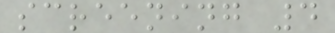screening 4
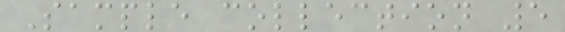Sample collection 5
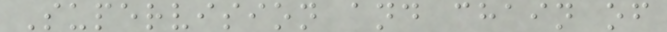Supervision and chain of
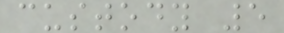custody 5
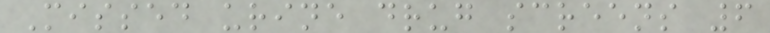Missed urine drug screens 6
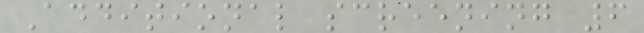Additional screening 6
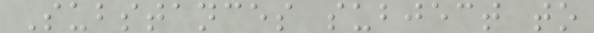Substances subject to
